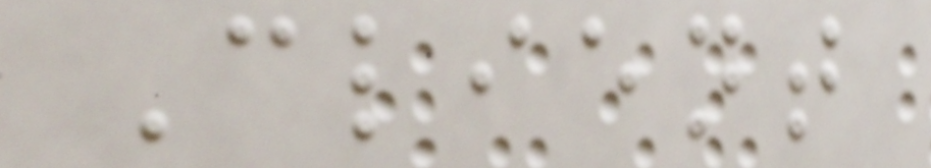Client
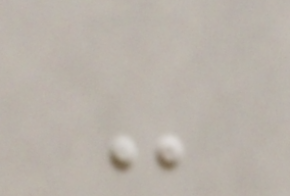-
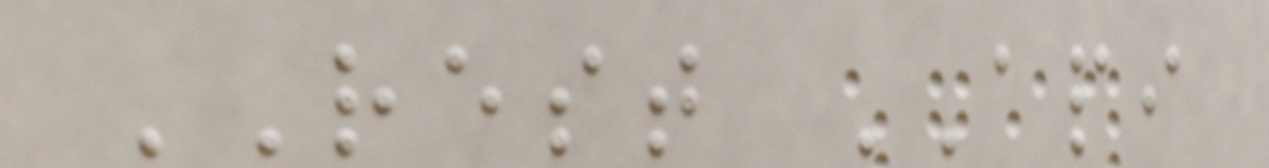REST API
